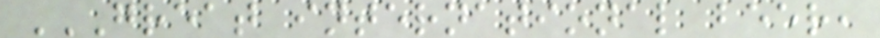GREAT INTERNATIONAL BEER,
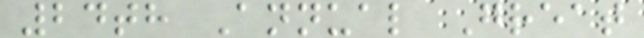24th Annual Great
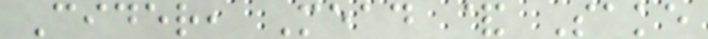Cider, Mead & Sake
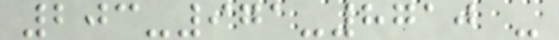203-971-8710 -
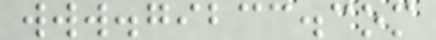www.gibcc.com
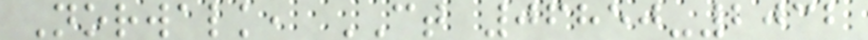Norwalk, CT 06850-2032
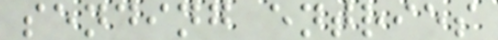sending entries
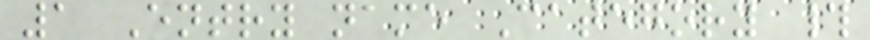1 Entry name Category #
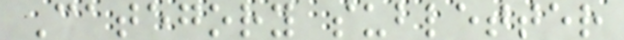Category subletter
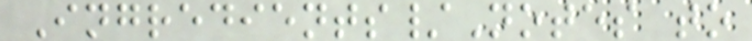Ingredients/Notes to
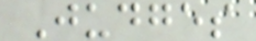Judges
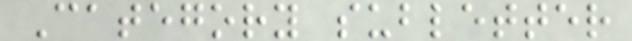Category subletter
